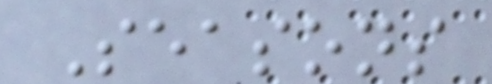Seasons
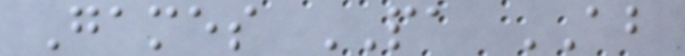Games PA AB
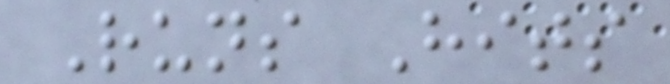Runs Hits
